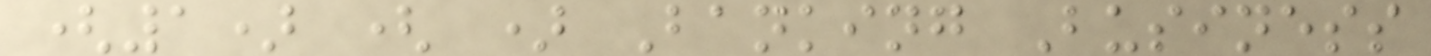(1) ( ) Banking Business
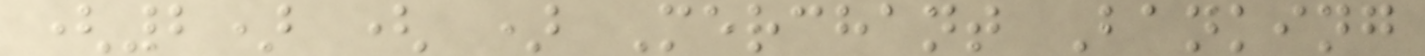(2) ( ) Merchant Banking
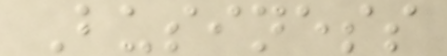Business
